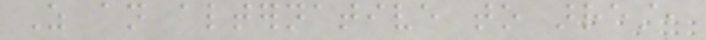As an alternative to arrest,
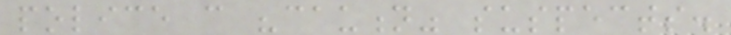police can "caution" suspects.
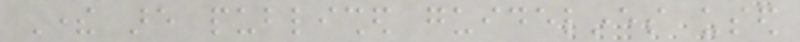There are published guidelines used
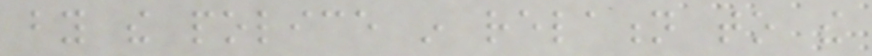by the police in relation to the
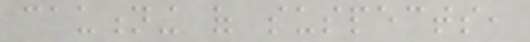cautioning of suspects,
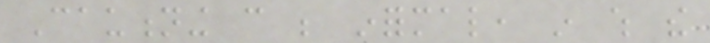Cautioning can be informal, in which the
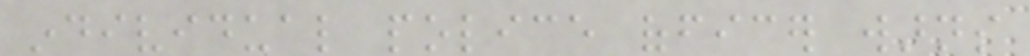individual police officer warns
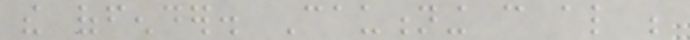the offender. Cautioning can also be
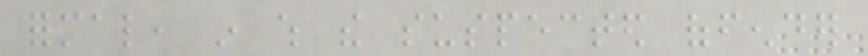formal, in which the suspected offender
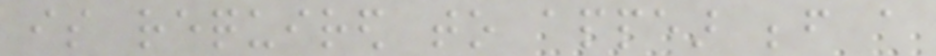is required to appear before a
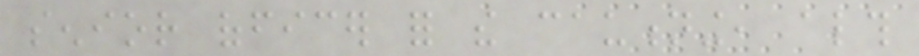senior officer for the cautioning, although
